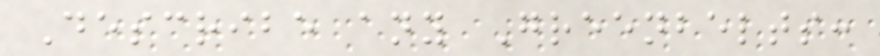Describe any Greenbelts:
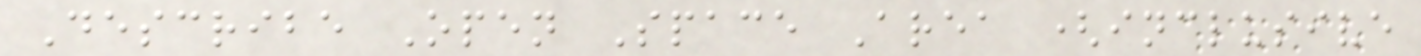Describe Open Space Area (inclusive
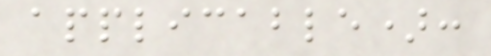applicable):
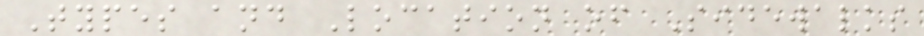Types and Location of Sidewalks
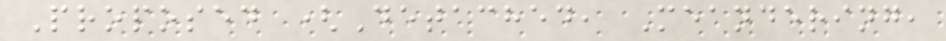Proposed (Detached, Meandering,
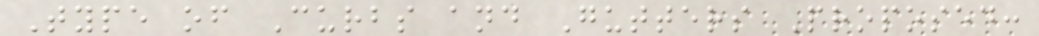Type of Curbs and Gutters Proposed:
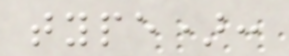type):
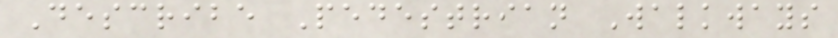Describe Pedestrian Walkways
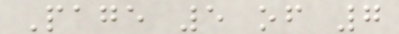Page 5 of 7
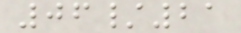06/21
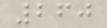260
